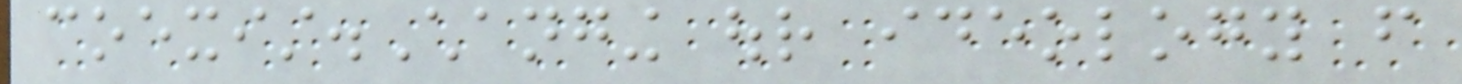coexist.Changing our ideology from
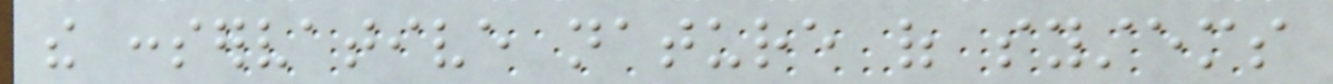the conservative nature of systems
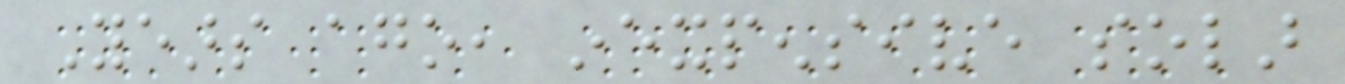Years ago, inexpensive solar
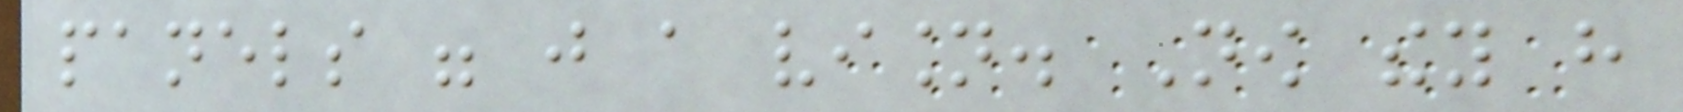panels were just a vision. Now they have
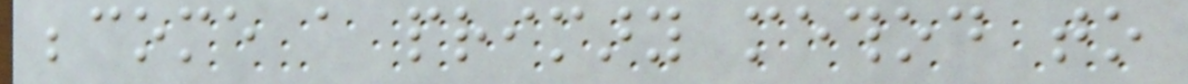become a primary method to
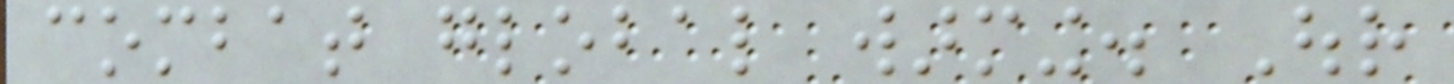combat global warming. Our
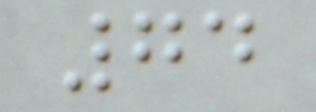74
